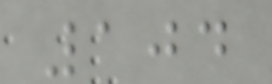104
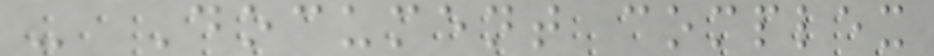- Document complex
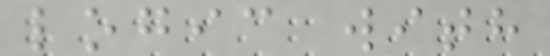logic with
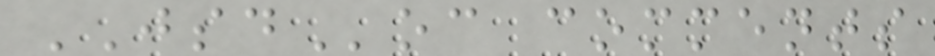JSDoc comments
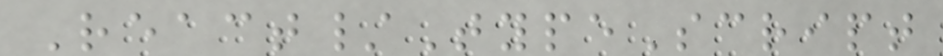React/TypeScript
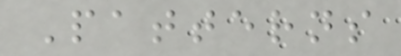Patterns
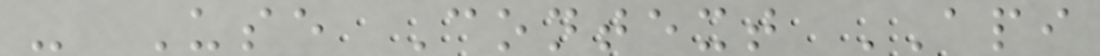- Use Context API
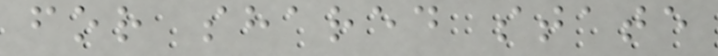for shared state
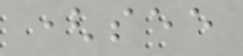(see
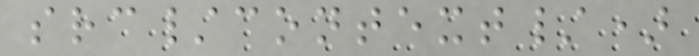src/context/)
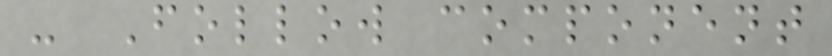- Follow component
